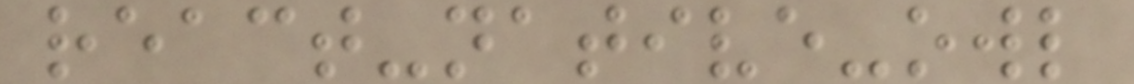react-native-owl
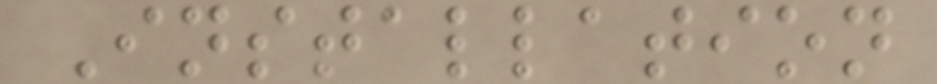Installation
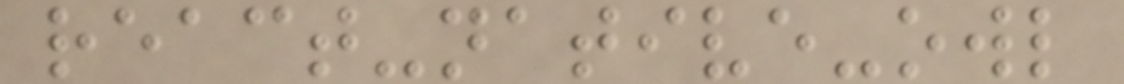react-native-owl
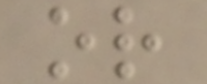or
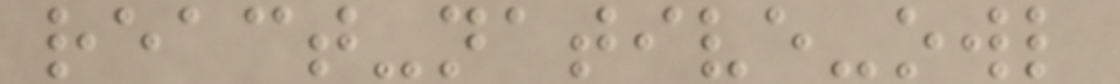react-native-owl
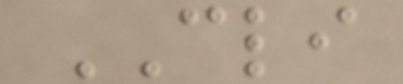CLI
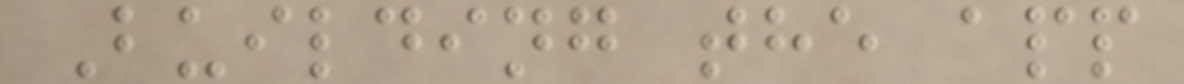Building the app
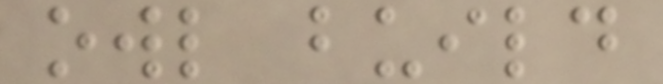owl build
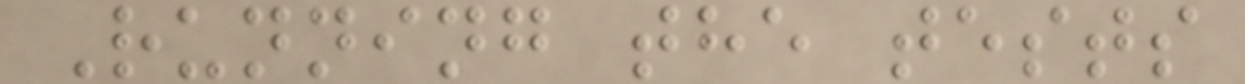Running the tests
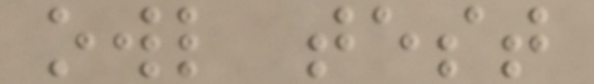owl test
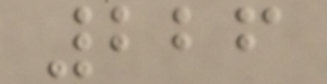226
